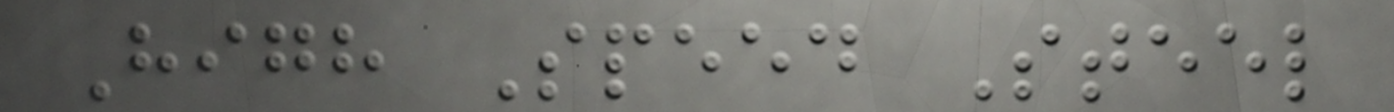High Speed Steel
